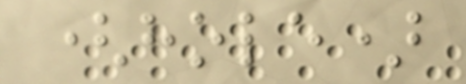(hole)
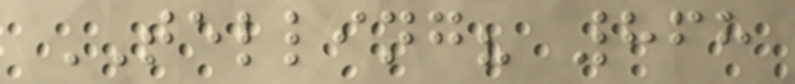TELLING? 868
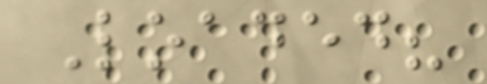Loaded?
